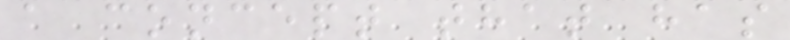a concept that has
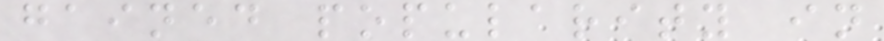gained popularity in
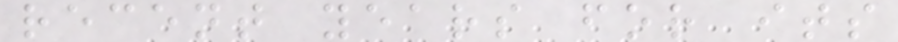recent years for its
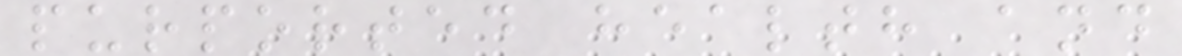purported health and
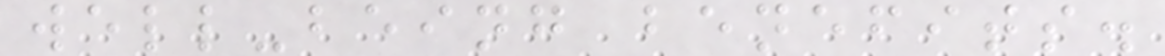well-being benefits.
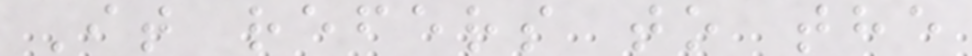It refers to the
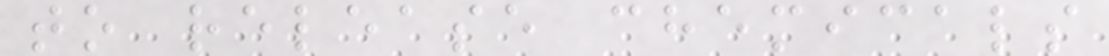to release chemicals
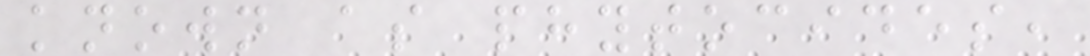known as phytocides,
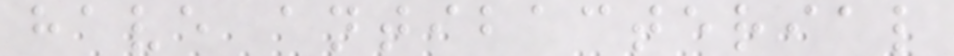have antibacterial
